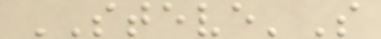STEVE'S
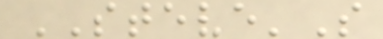STEVE'S
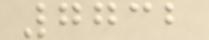7732
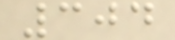304
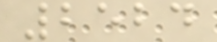2524
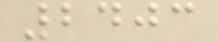2403
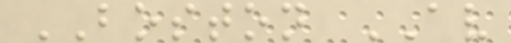BOSTON AV
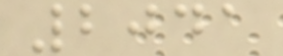2041
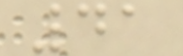41
